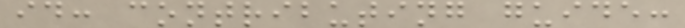id: contributing guide:
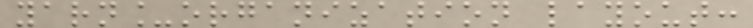yarn_organization layout:
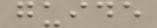guide
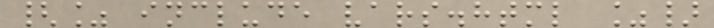{% include vars.html %}
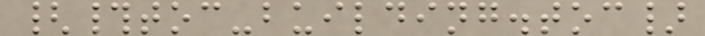{#toc-building.toc}
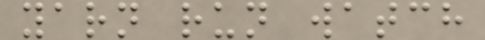yarn run watch
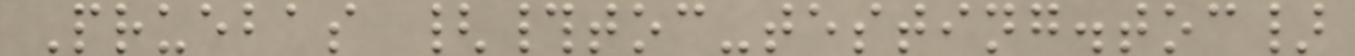Pruebas {#toc-testing.toc}
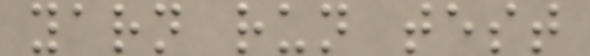yarn run test
